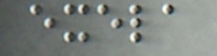exela
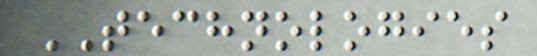TECHNOLOGIES
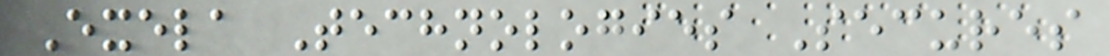Exela Technologies Secures
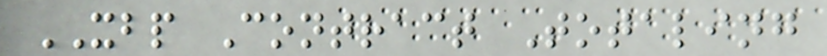XBP Contract Totaling
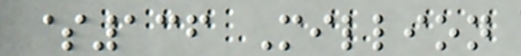$136 Million
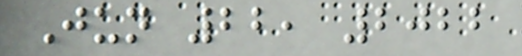Jun 22, 2022
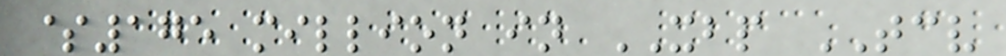$175 million in XBP TCV
